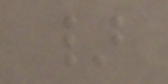}
